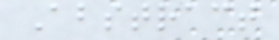Abstract
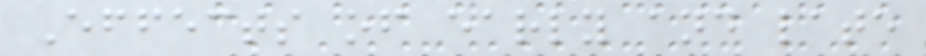Effects of early and late
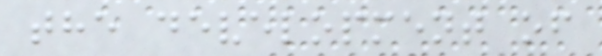the development of
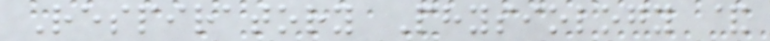Respiratory Physiology &
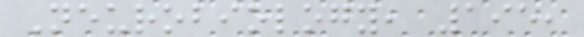Neurobiology, 195,
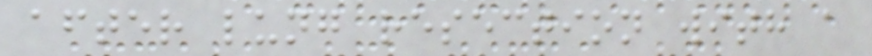after lung resection with a
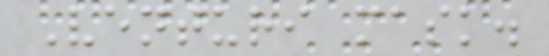Venturi mask.
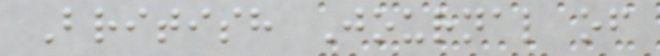British Journal of
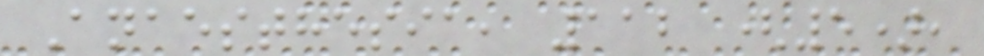Anaesthesia, 112 (5),
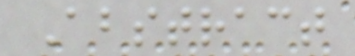Abstract
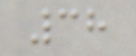38
